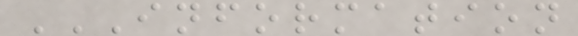INFORMATION
